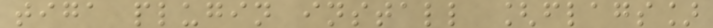tiga plugin install [flags]
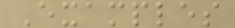Examples
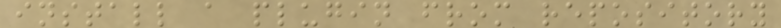install a plugin from repository
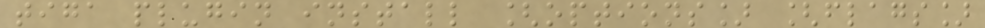tiga plugin install [options] [flags]
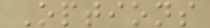Options
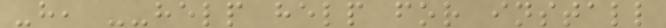-h, --help help for install
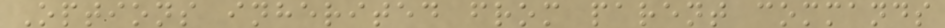Options inherited from parent commands
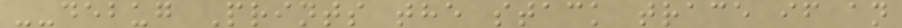--debug Prints the stack trace if an
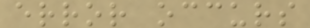error occurs
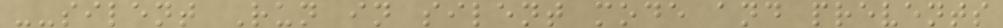--silent Run in silent mode and prevents
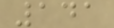141
